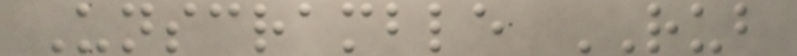Unscramble RUB
